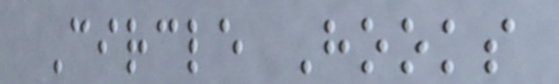Circle Hooks
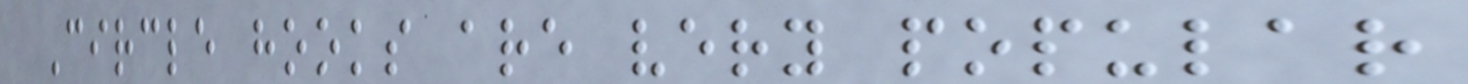Circle hooks are very popular
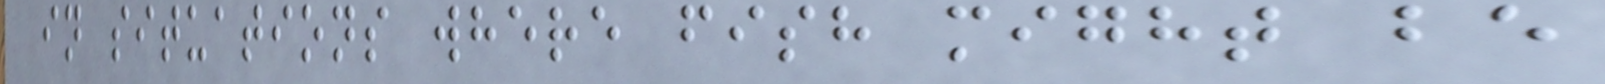in situations where fish might be
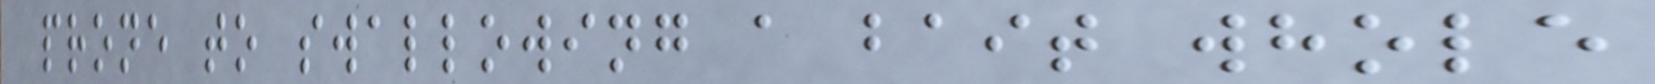prone to swallowing a bait whole
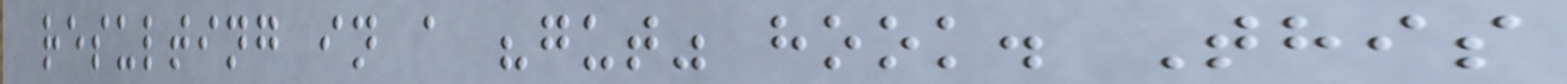resulting in a "gut" hook. This
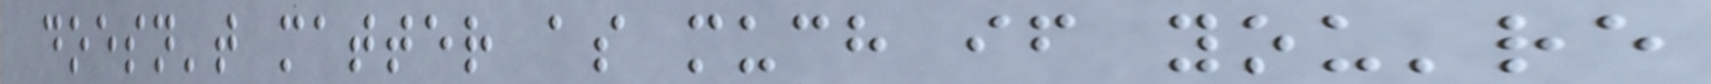doesn't matter as much if you're
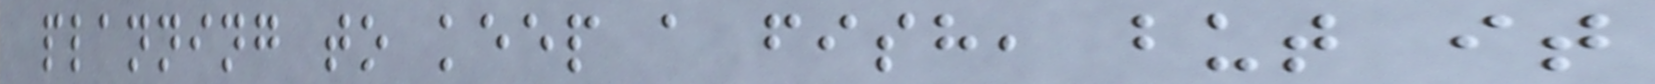planning to keep a fish, but it
